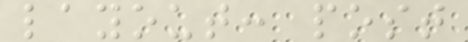layout: post
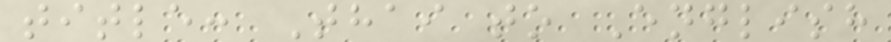title: Thai to English
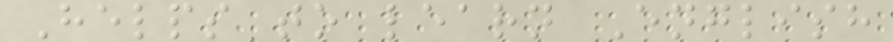Helps to learn English
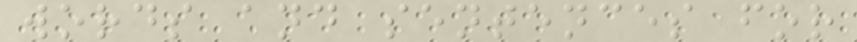words and sentences for
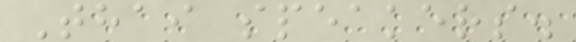Thai speakers.
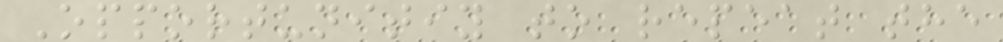Opportunitiy to repeat the
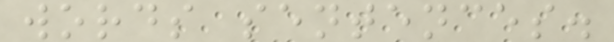words sentences.
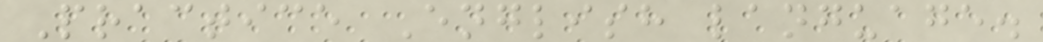Practice English language.
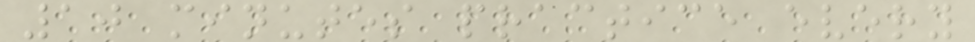10 minutes practice every
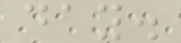day.
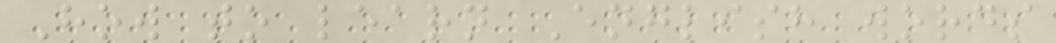How to learn English words
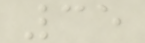35
